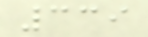339
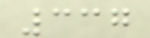337
